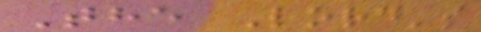The Lord's
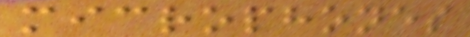microphones
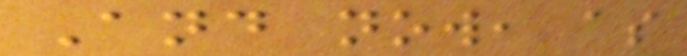And now, as
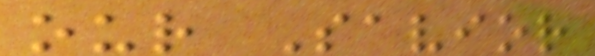our Savior
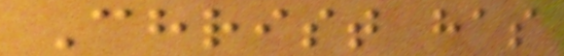Christ has
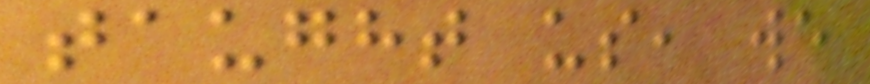taught us, we
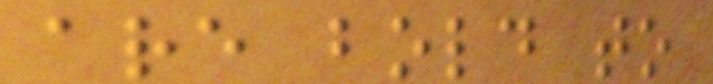are bold to
